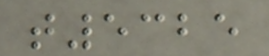t5325
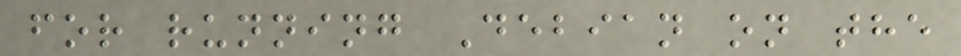for running Debian on the
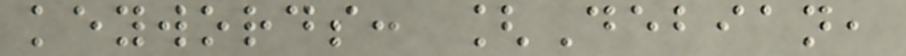keywords: [Debian,
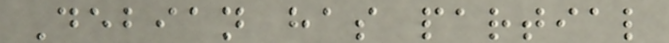Debian has partial
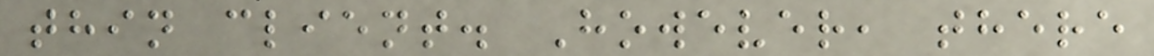thin client. However, there
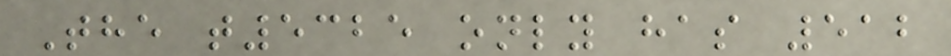The t5325 only has 512
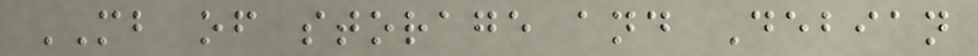MB of storage and Debian
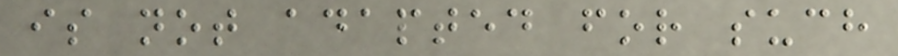is not adapted for such
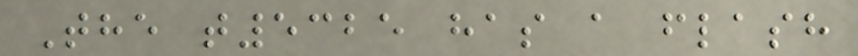The t5325 has a flash
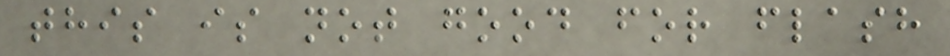this is not good for flash
